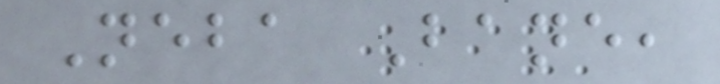Neba Bane,
